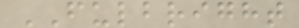FULBRIGHT
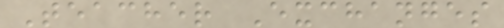Teacher Exchanges
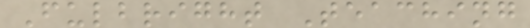Fulbright Teaching
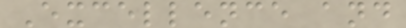Excellence and
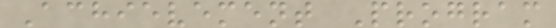Achievement Program
